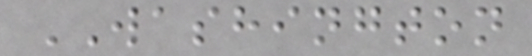WASHINGTON
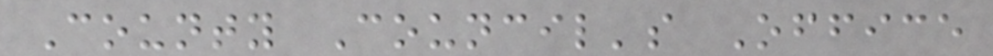County Council's Office
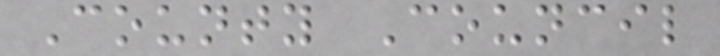County Council
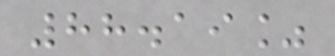88.19%
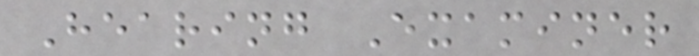Hearing Examiner
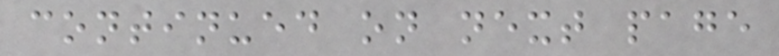continued on next page
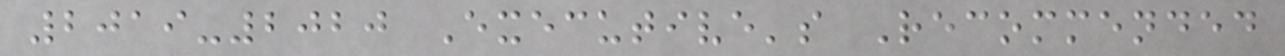2019-2020 Executive's Recommended
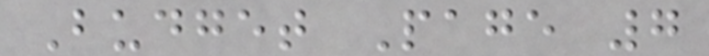Budget Page 7
